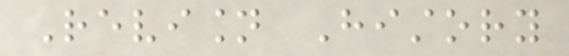Revision History
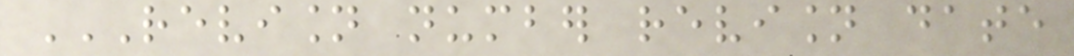REVISION NUMBER REVISION DATE
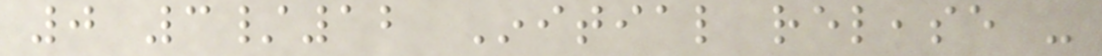0 3/12 Initial release -
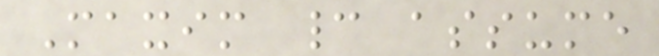Maxim cannot assume
